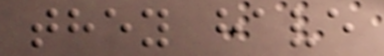they have
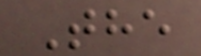The
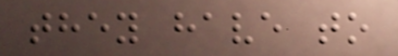they have to
